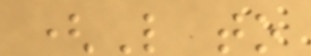(L to
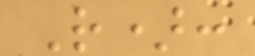R):
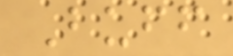Buff
